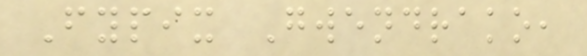Fypix Gwendrako,
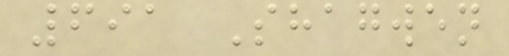691 Shagwen
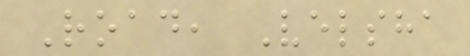Road, Velsha
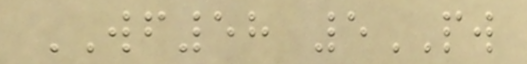WF58 5PW
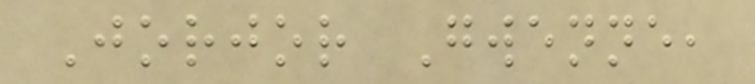Jorjor Gwenne,
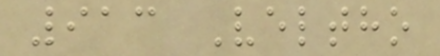913 Veltho
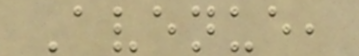Avenue,
